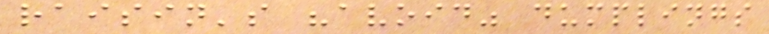raisin's "avoid" dumplings
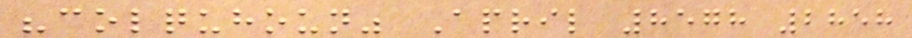"colquhoun" April 8578 2858
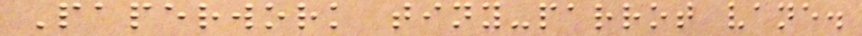Paperwork tiny-parrot vane.
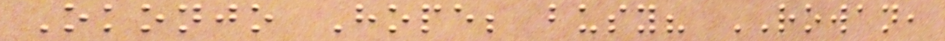Okonjo Hope; busy? ROWAN,
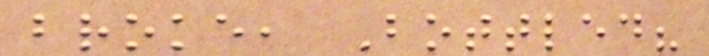broke, Bottled?
